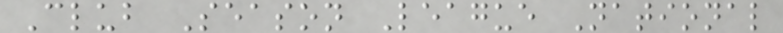Club Season League National
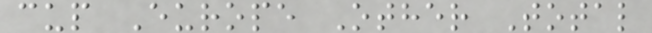cup Europe Other Total
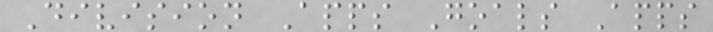Division Apps Goals Apps
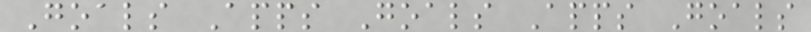Goals Apps Goals Apps Goals
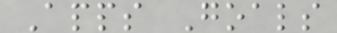Apps Goals
